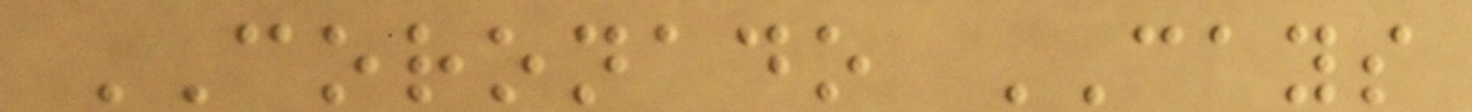CORONADO CAYS
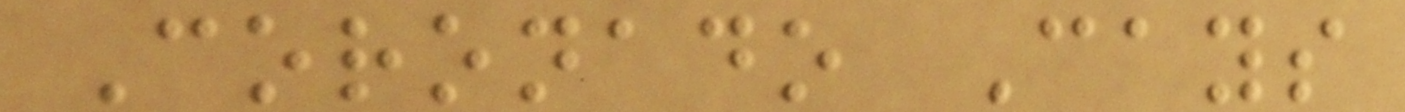Coronado Cays
